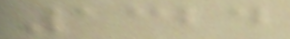1324
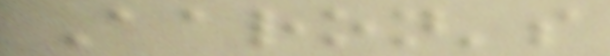Aaron's
